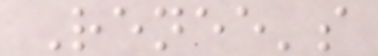Renee's
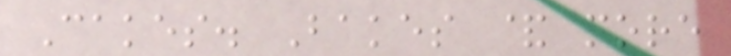Cakes. Bakes & more
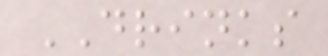DRINKS
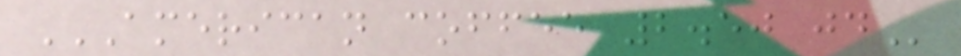AMERICAN COFFEE 2.50 JD
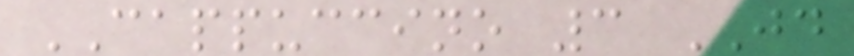CAPPUCCINO 3 JD
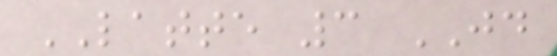LATTE 3 JD
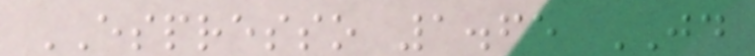ESPRESSO 1.65 JD
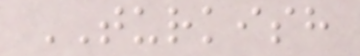TURKISH
